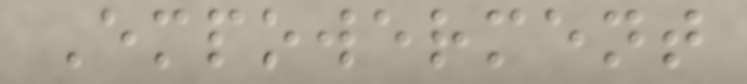Empowerment
